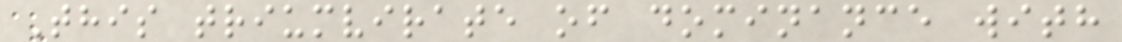This triumvirate of dominance with
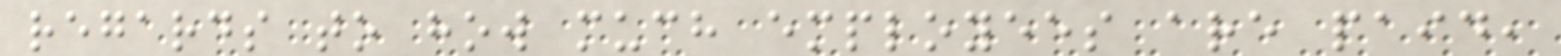regards to how much employees are paid,
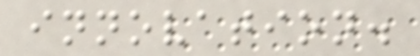innovation.
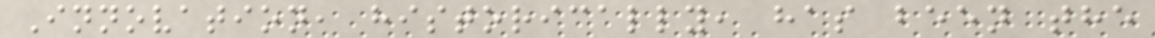Innovation, historically, has been the
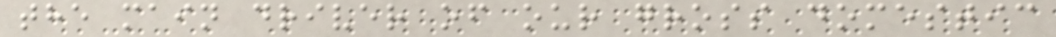the main driver of our gross domestic
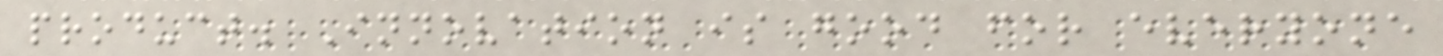product. Innovation is good for everyone
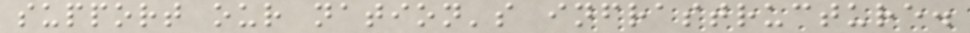support our nation's infrastructure.
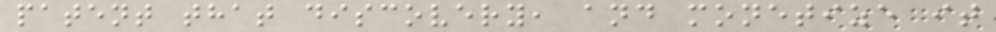patent that discovery, and monetize it
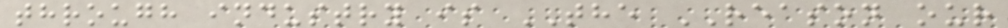through industry is THE REASON our
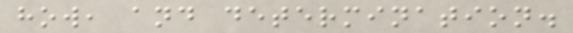how, and determination.
